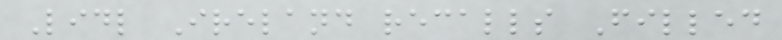Lidl Ireland recalls Filled
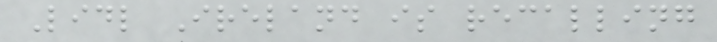Lidl Ireland is recalling
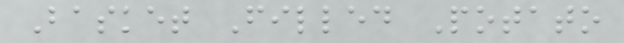Basket Filled Potato
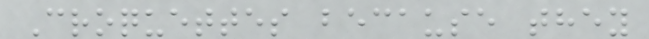Croquettes because they
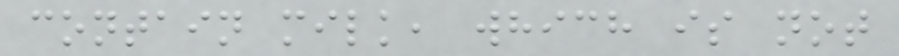contain milk, which is not
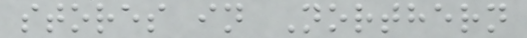stores in Northern
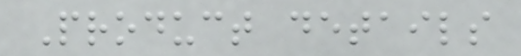Product details
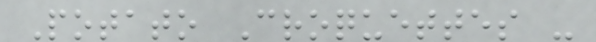Potato Croquettes -
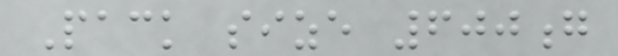Pack size 600g
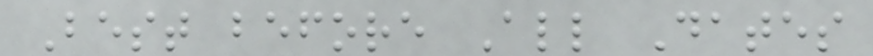Best before All Dates
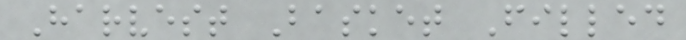Harvest Basket Filled
